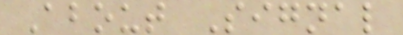About Signal
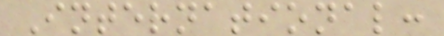International:
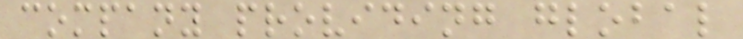company providing global
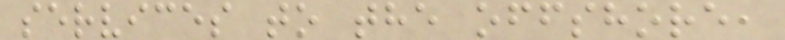services to the offshore,
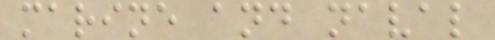marine and naval
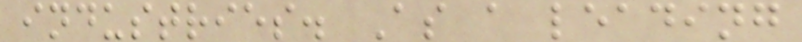industries. As a leading
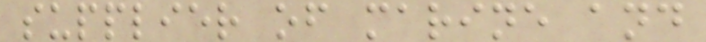supplier of marine and
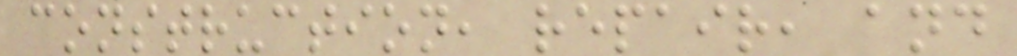construction, repair, and
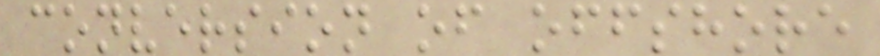conversion of offshore
